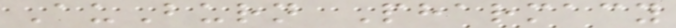AuBurn Pharmacy
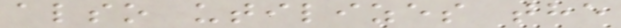also utilizes the
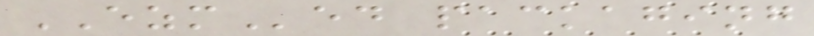EZMed packaging
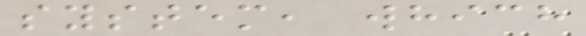system, which
